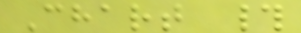Chart #
